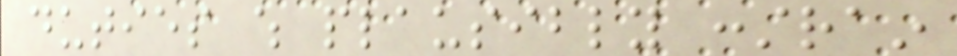duties which plausibly constrain
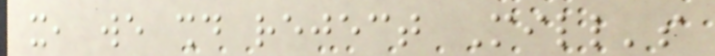it, we should reject Mill's
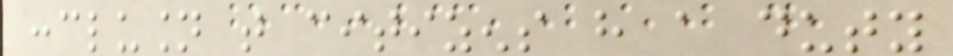conclusion that citizens have a duty
